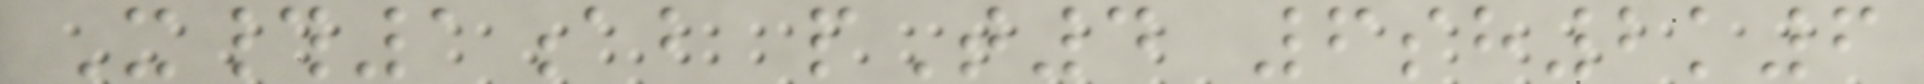X#1ab pT4 6sh2k6
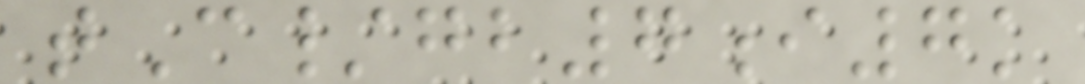tC/gb7i7k
